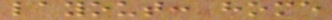layout: home
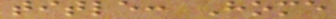title: Home
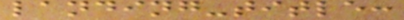landing-title:
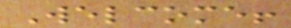Welcome!
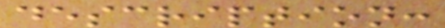description:
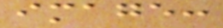image:
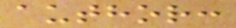author:
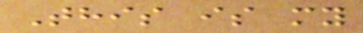This is my
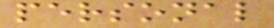personal
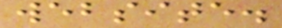website.
